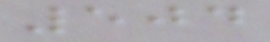504
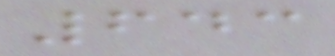643
